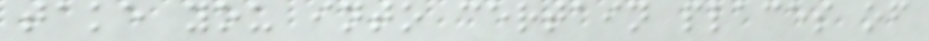take you into certain places of
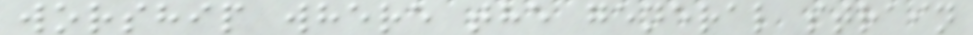worship where the general strain
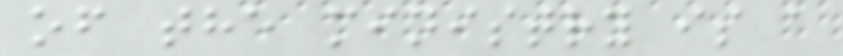of the ministry is a
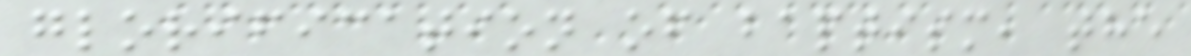glorification of baptism, the
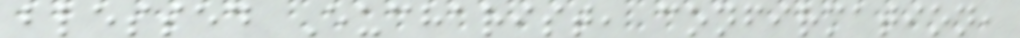blessed Eucharist, confirmation,
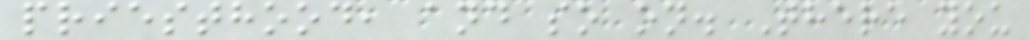priesthood, and so on. There you
